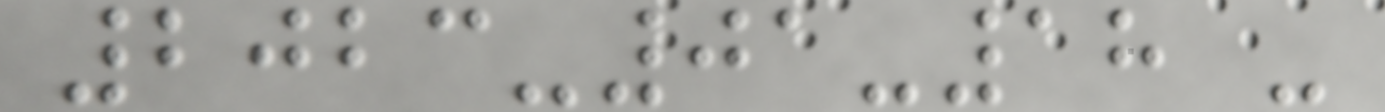2023-01-18 -
